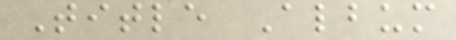Title Album
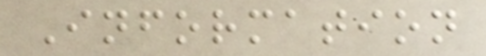Information
